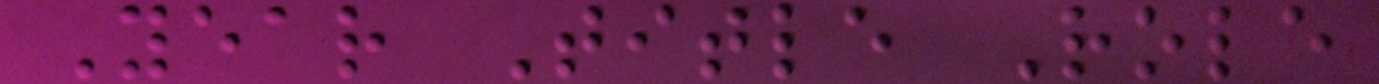Year Title Role
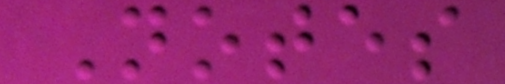Notes
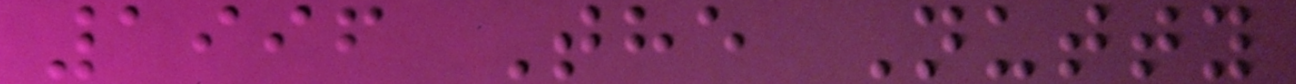1996 The Nutty
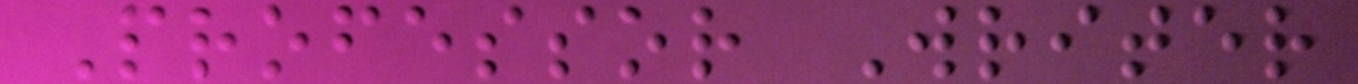Professor Writer
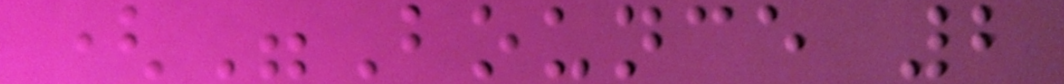("Bounce 2
